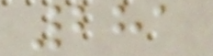281
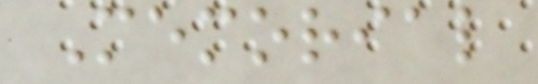Memorial
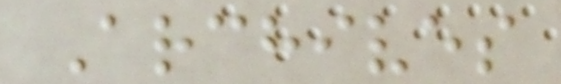Archives
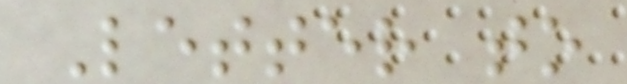Letter to
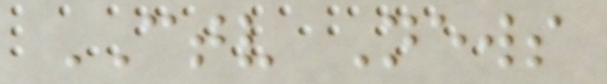CTV News
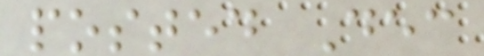posted Dec
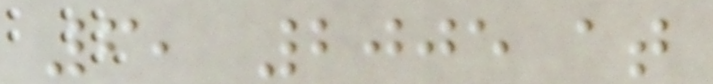6, 2005 at
